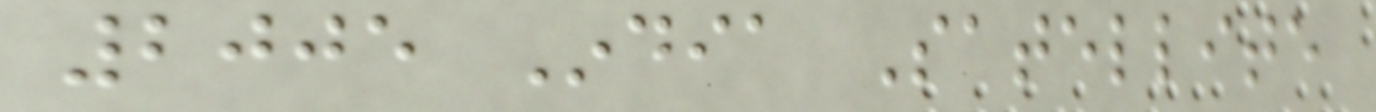2005 India Satellite
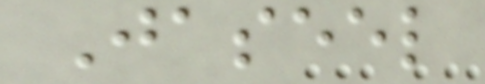Jaseel
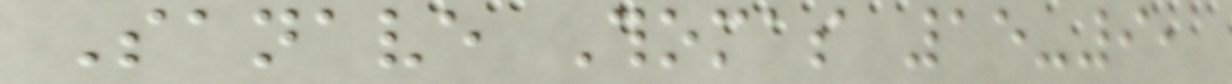Sanave Thomas 15-9,
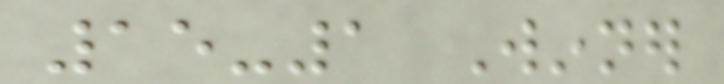15-1 Winner
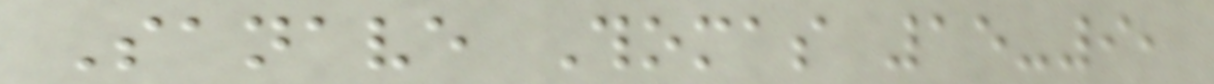Sanave Thomas 15-9,
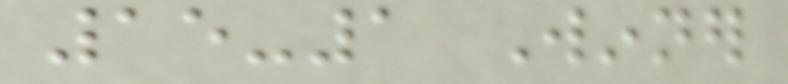15-1 Winner
